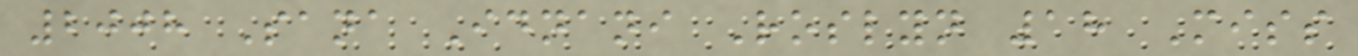2008 Sana Idnani Roslyn 18 Miss
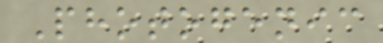Photogenic
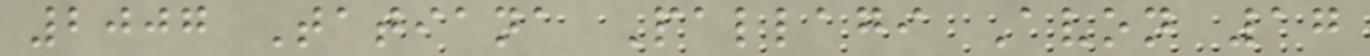2007 Tatiana Pallagi Avon 17
